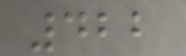422
